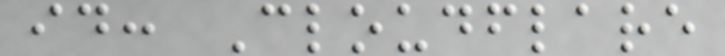id: Cloudflare
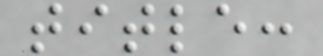title:
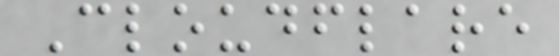Cloudflare
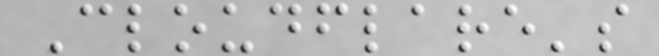Cloudflare's
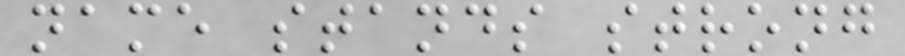name stands strong
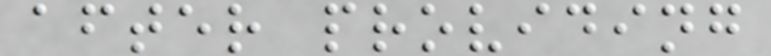after providing
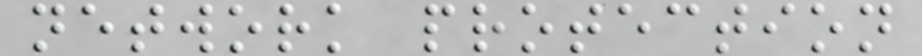network protection
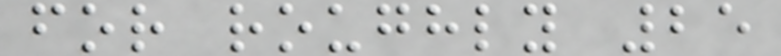for roughly 25
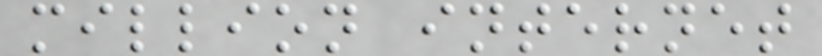million internet
